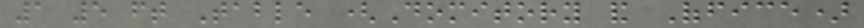1 5 ft Table (Domitory and Office)
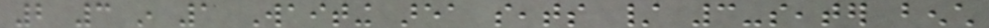2 3 in 1 Waiting area seats / 3-seater bench
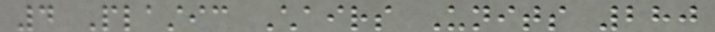4 Plastic Chairs Units 280
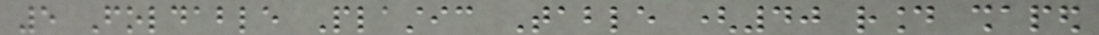5 Foldable Plastic Table (40 round shaped
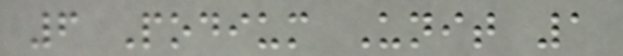6 Podium Unit 1
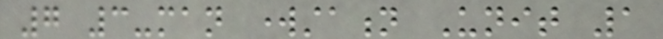7 3-man workstation Unit 1
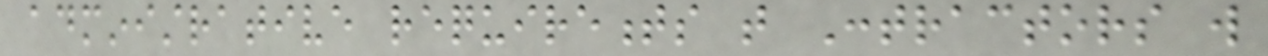administrative requirements that Contractors will
